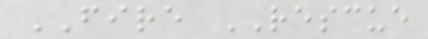FIRE RESCUE
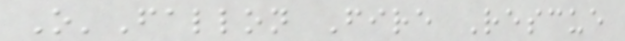O'Fallon Fire Rescue
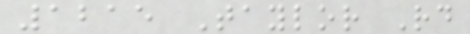1215 Taylor Rd
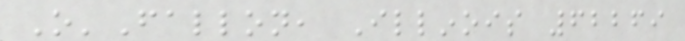O'Fallon, Illinois 62269
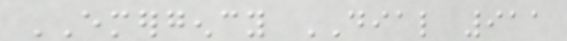EMERGENCY DIAL 911
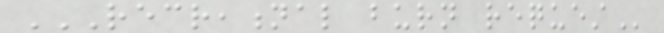RECREATIONAL BURN REQUEST
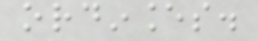ordinances.
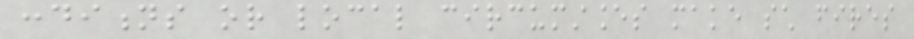conditions or local circumstances make such fires
